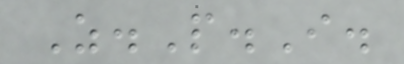Z.P.I.
